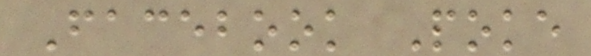Facebook Poke
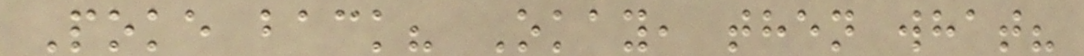Poke back? Okay, then what?
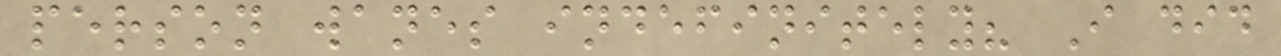person wanes indefinitely? I did
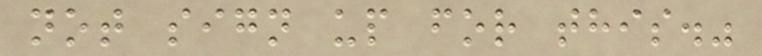not sign up for this."
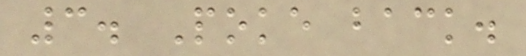3. Poke back.
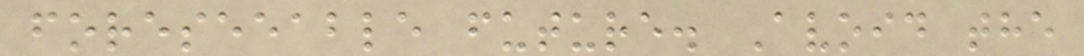foreseeable future. Avoid the
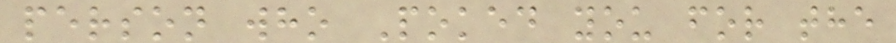person who Poked you for the
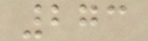273
